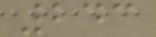243
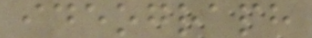ideograph
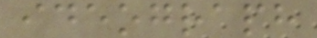ideograph
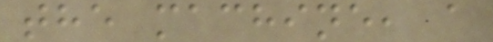the machine, a
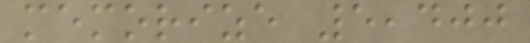memorize 5,400
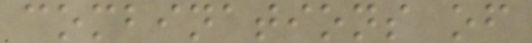combinations of
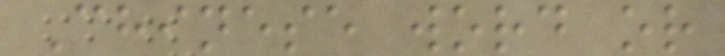Chinese word or
